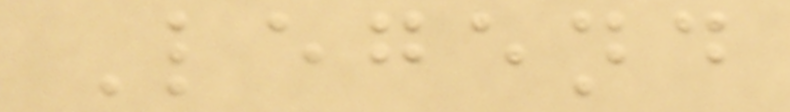Legend
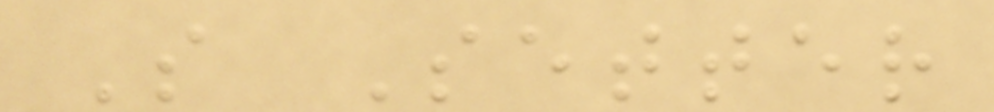S Setter
